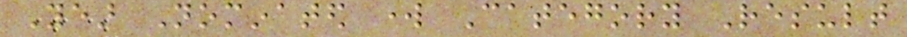Year Nominated work Category Result
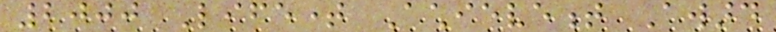2000 Lifetime Achievement Award
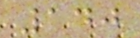140
